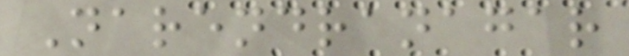Narendranagar
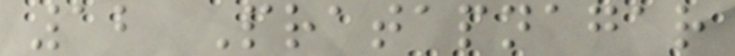12 Pratapnagar
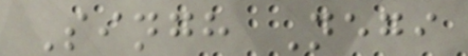Singh Negi
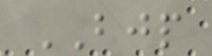BJP
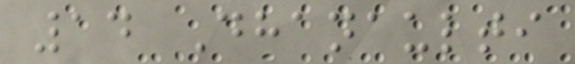14 Dhanaulti
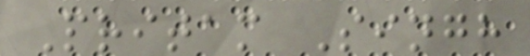Pritam Singh
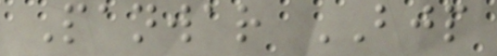Panwar BJP
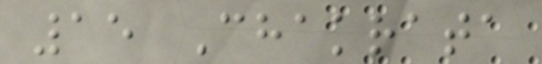15 Chakrata
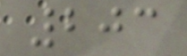203
